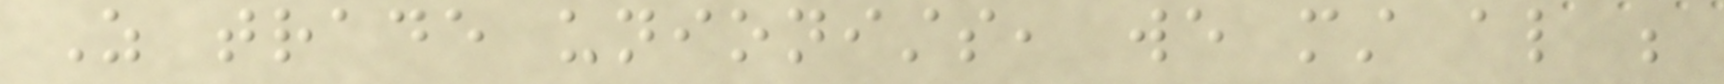As trade unionists, we must also be
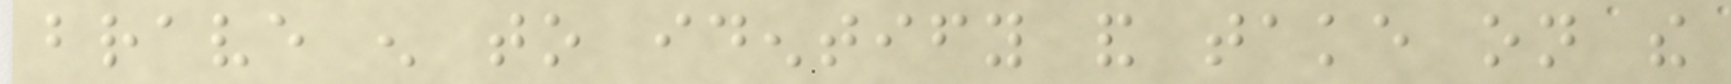brave enough to identify and take on the
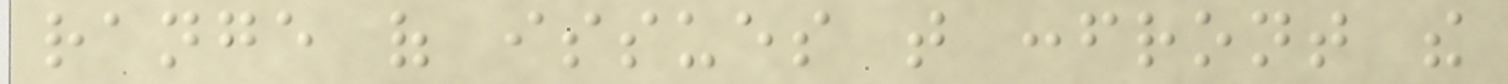range of issues that confront the
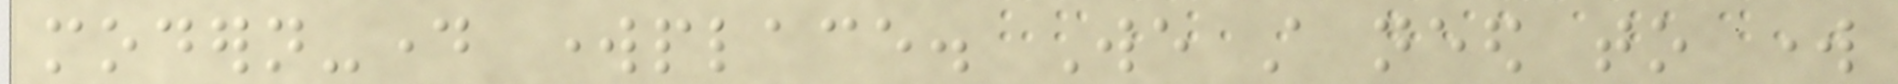modern-day workplace. We still need to work
